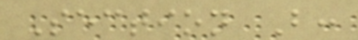Section B:
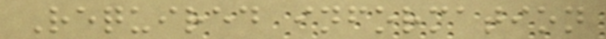Required information
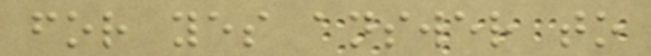for yes answer to
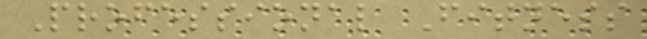Professional Fitness
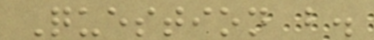Question b.
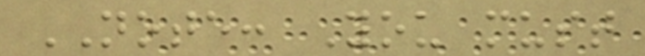NOTE: You must
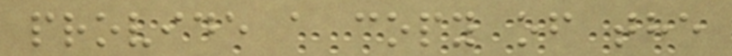provide a copy of the
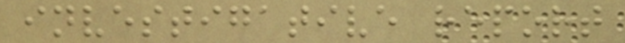investigative report
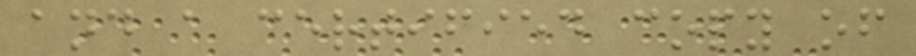and a certified copy of
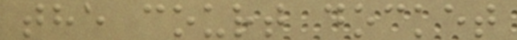the court docket
